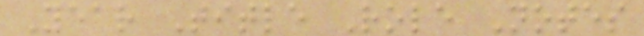Year Title Role Notes
